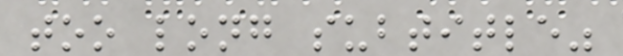too long subtitle"
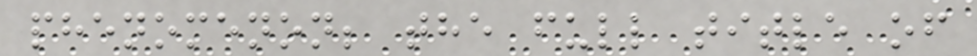phenomenon; the full title of
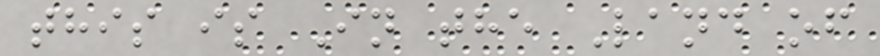this is In the Land of
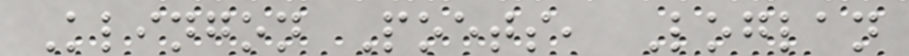Klingon Poets, Loglan
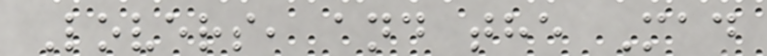Lovers, and the Mad
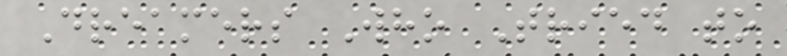Dreamers Who Tried to
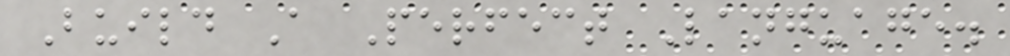Build A Perfect Language.
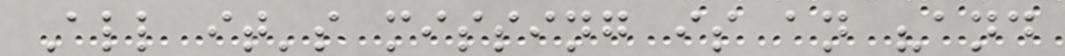All it's missing is an "and
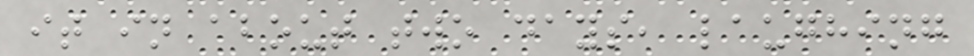it in about two days, laughing
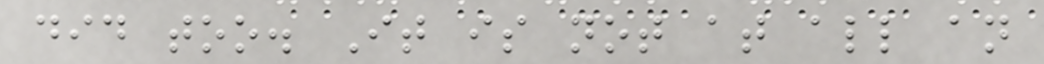did too. It is not at all an
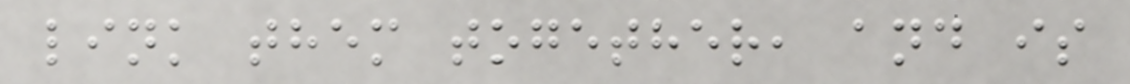link them together, and is
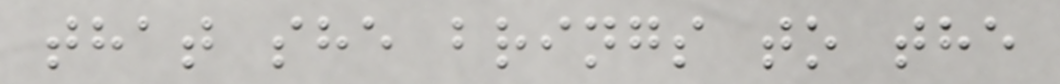that she brings to the
